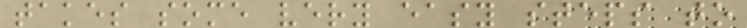takes some very easy steps to
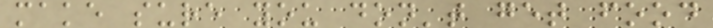make sure you don't get food
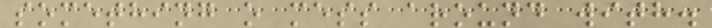something o mess around with.
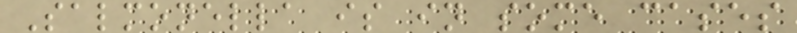Salmonella is in some cases
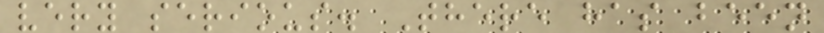very serious. There has been
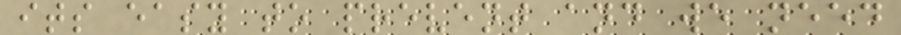its easy to prevent and we need
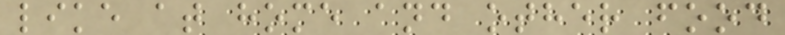like at home and other food
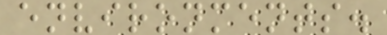environments.
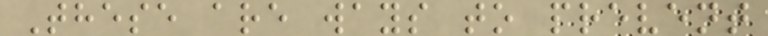These are ways to prevent
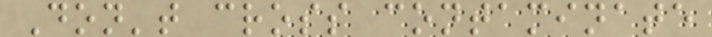Don't cross contaminate
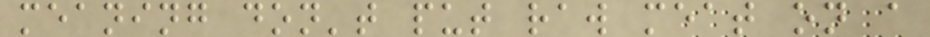meaning don't put raw meat on a
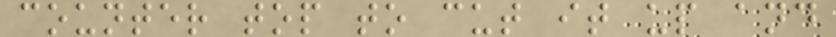counter top to cut it up and
